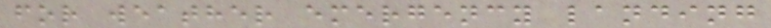for weather emergency landing
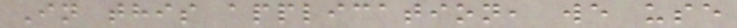In this application, we use
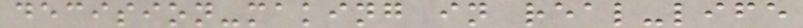decision-making in real-life
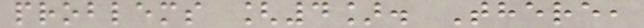problems [4]. There,
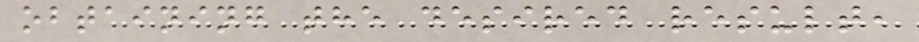obtaining the desired result,
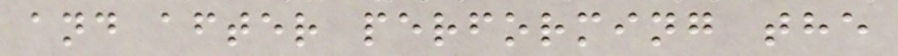and after performing the
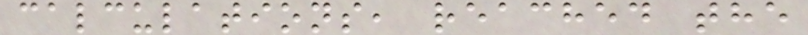calculations, reached the
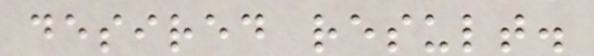desired result.
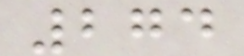274
